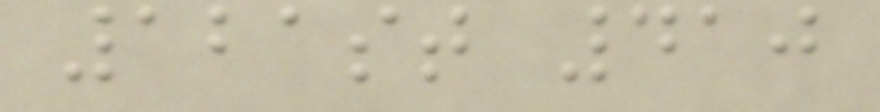121st 410
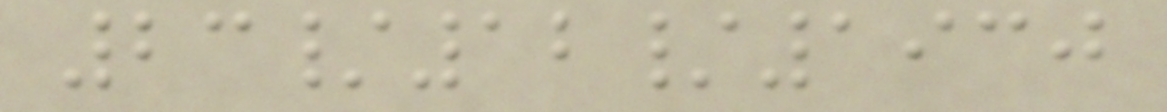23/12/1930
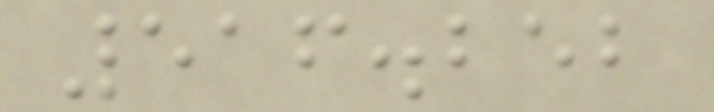516.252
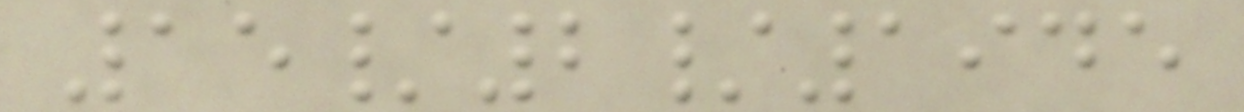15/2/1945
